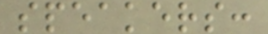speakers:
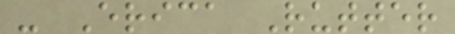- Erica Rutter
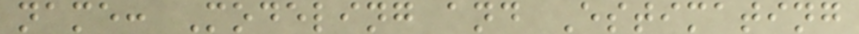name: Modeling and Estimating
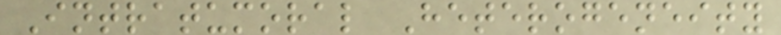Intratumoral Heterogeneity
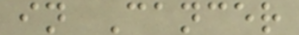in Cancer
